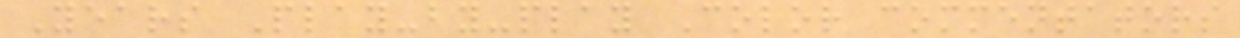Years Play-by-play Color commentators
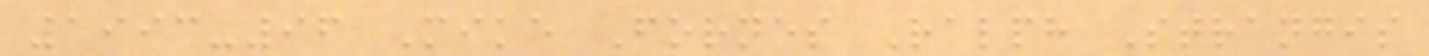1993-96 Mike Fornes Ralph Strangis
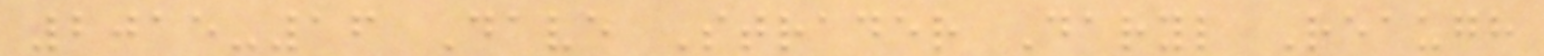2015-16 Dave Strader Daryl Reaugh
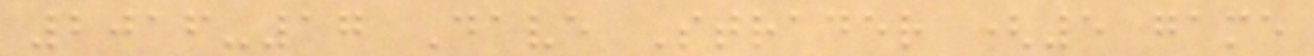2016-17 Dave Strader (5 game
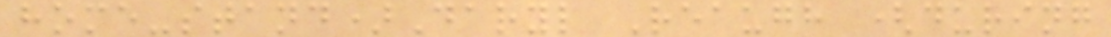home-stand)Daryl Reaugh (during
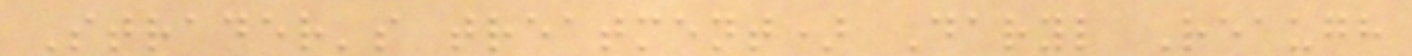Strader's treatment) Daryl Reaugh
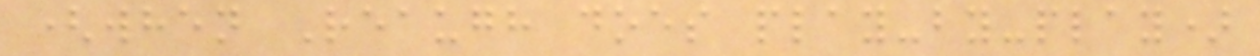(when Reaugh does play-by-play)
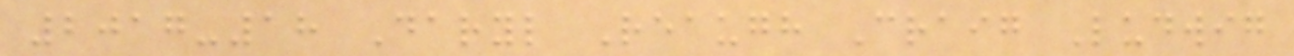2017-18 Daryl Reaugh Craig Ludwig
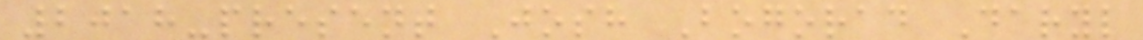2018-present Josh Bogorad Daryl
